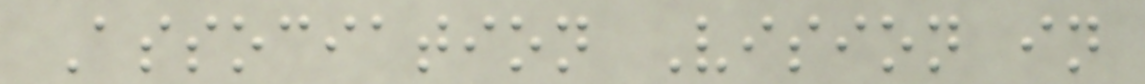Association Vision in
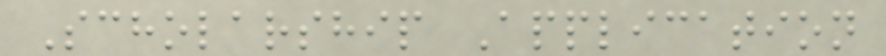Scholarship Application
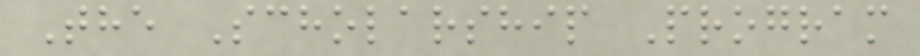The Scholarship Program
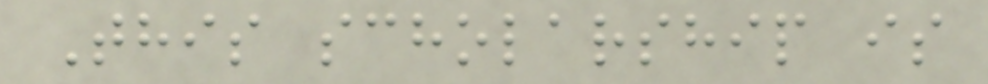This scholarship is
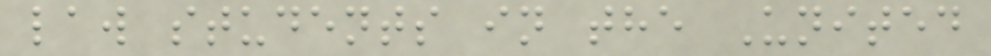law students in the United
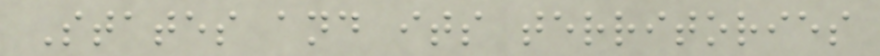States and its territories
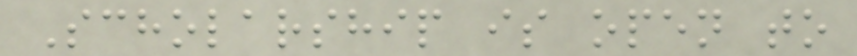Scholarship is open to
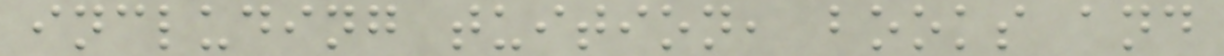including tuition, books and
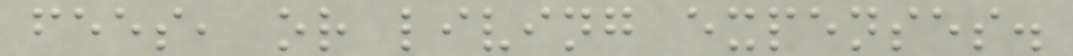fees, or living expenses.
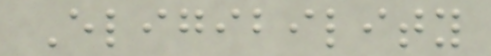Eligibility
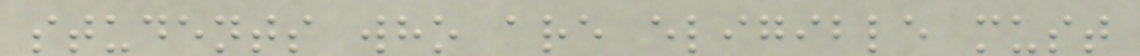students who are eligible must
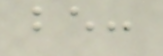be:
